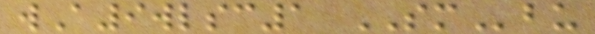wA9wlsc1 SMbu
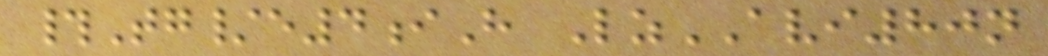#Tg/e4iH LzAVI80n
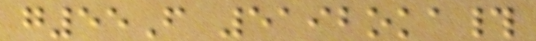g55F 5192oka#
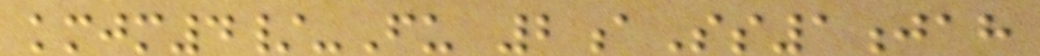kmjm4/-Fu 2aSs1jah
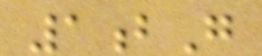1bG
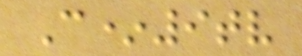C*9tv
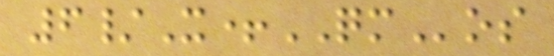6/X+QMos
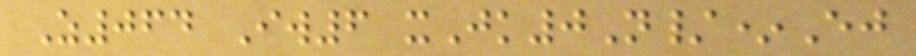Z064 Iw6 xJk0N/*Ej
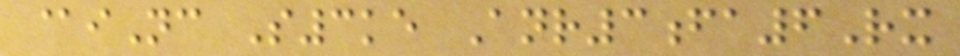@iNc S3ke Anr3fa6Rx
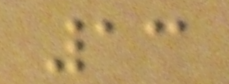13
